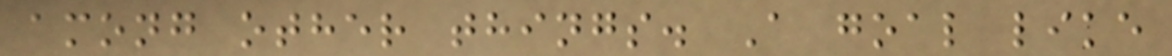among other things. A goal like
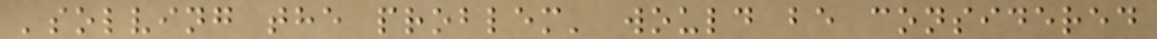'solving the problem' would be considered
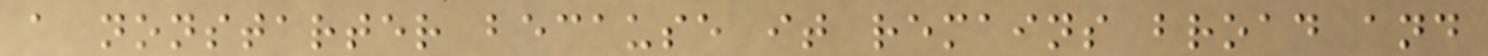a nonstarter because it remains broad and
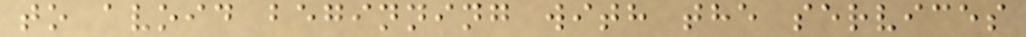to avoid beginning with the services
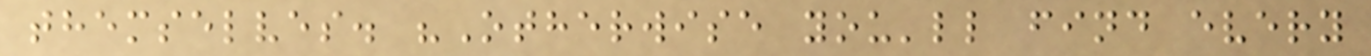themselves. "Otherwise you'll find every
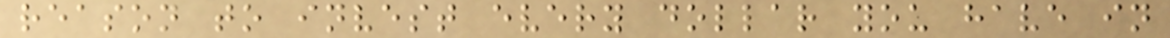reason to invest every dollar you have in
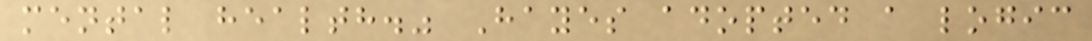mental health." Hayes adopted a logic
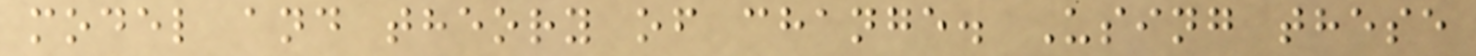model and theory of change. Using these
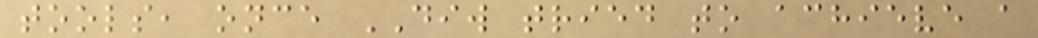tools, once DIW tried to achieve a
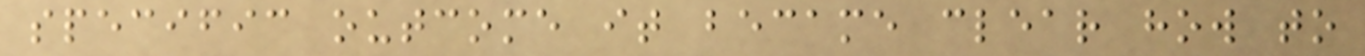specific outcome it became clear how to
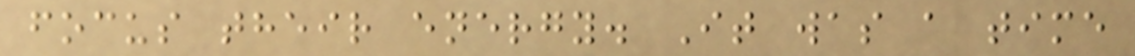focus their energy. It was a time
